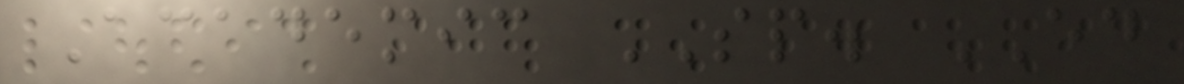Academic SP. ED
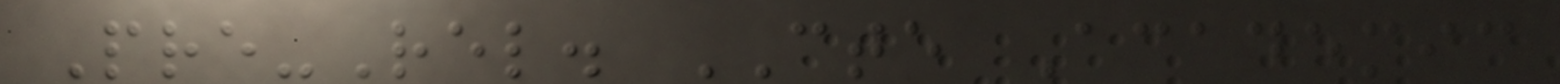Pre-Rel. CTE Academic
